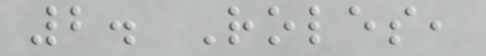2. Roles,
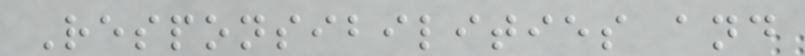Responsibilities and
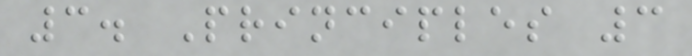3. Principles 3
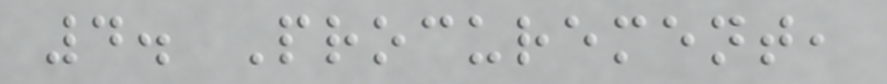4. Procurement,
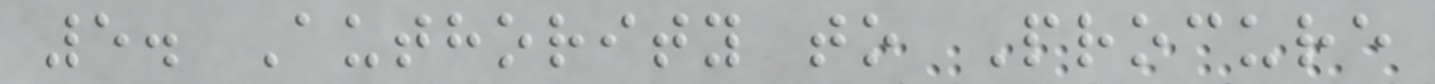5. Authority to Procure
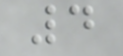4
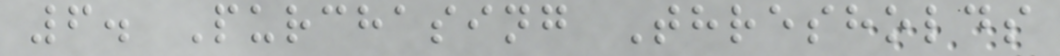6. Purchasing Thresholds
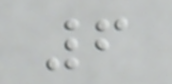6
